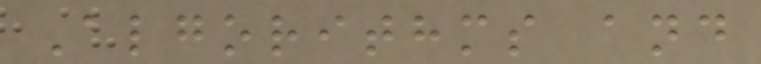Algorithms and
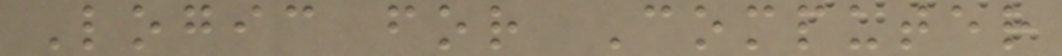Logic for Computer
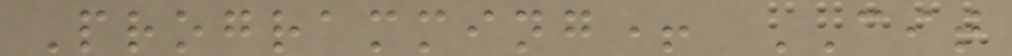Programming+ CIT
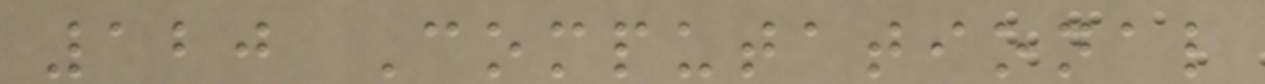120 Computational
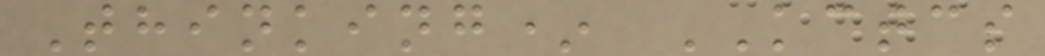Thinking* KCTCS
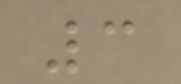3
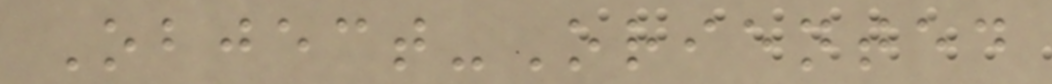Object-Oriented
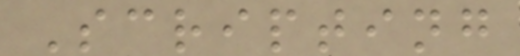Scripting
